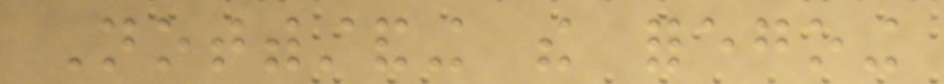Notwithstanding the foregoing
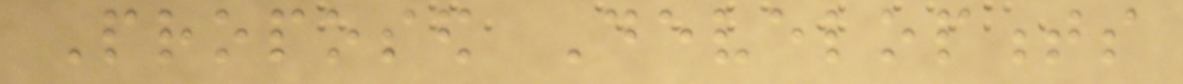Proposed Developments
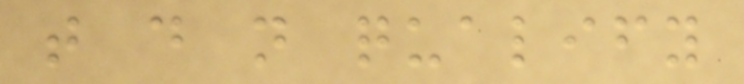that do not qualify
